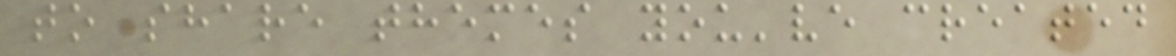to share themes you've created
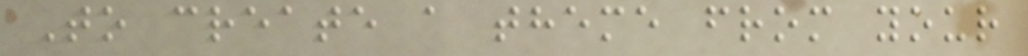To create a theme from your
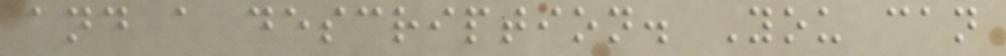and a description. You can
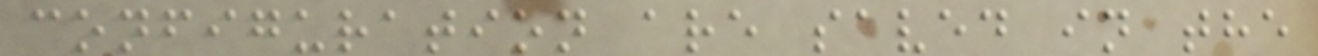configuration are saved in the
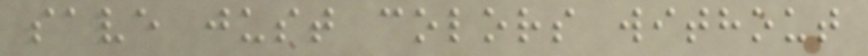save just colors without
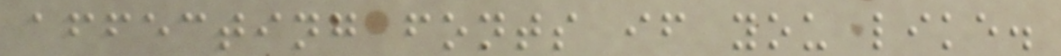affecting fonts if you like.
